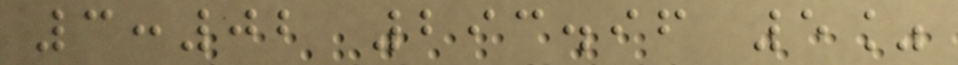3:02 293.96 5%
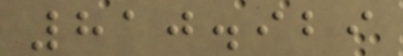810.929
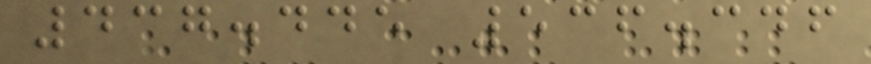437.445 536.346
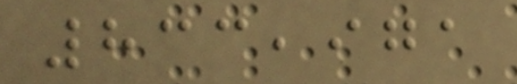833,971
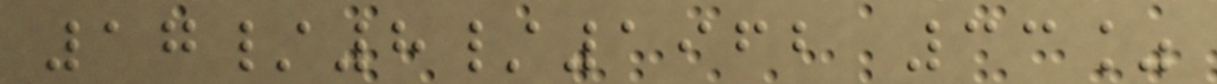17/8/1962 33%
